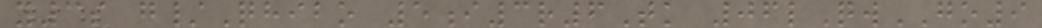y3s g/Qhibo 5i3r6Tk 06lQwGO9
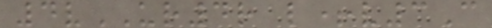4vUR4r l+v3C
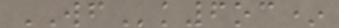WFk6oc*
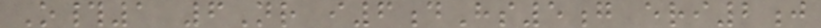O#1 6Nr i6dHs5g eri2j
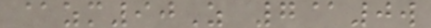@zm90Z 7@0w
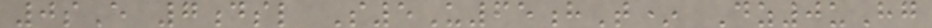0sE 7dsl S5U65hT* Dz0uHg
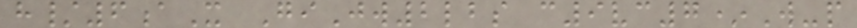h/6aX GiJw2lbs c9vc7*W-p
